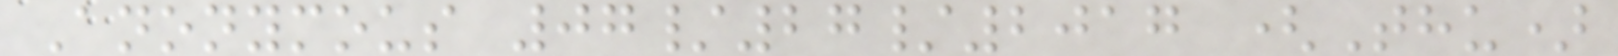Anonymous 07/27/2017 (Thu)
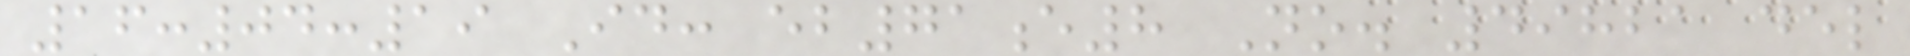16:04:19 Id: eb71e8 No. 49821 del
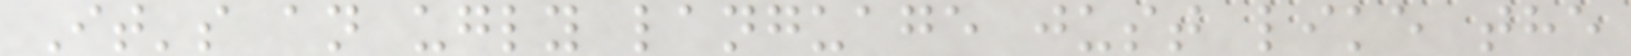It's an ugly language just like the
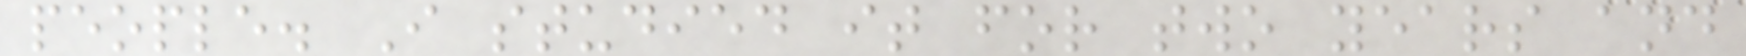people. I studied it for two years and
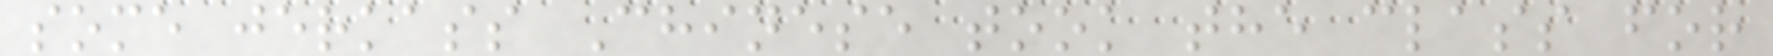some jerkass Chinese took the class for
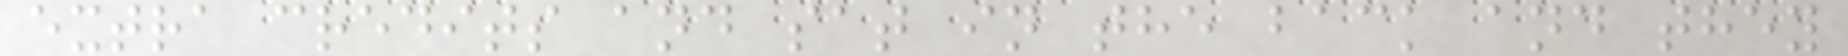extra credits and sat in the back and they
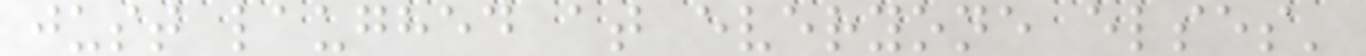just laughed at everyone elses'
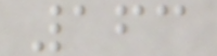163
